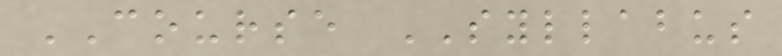COURSE SYLLABUS
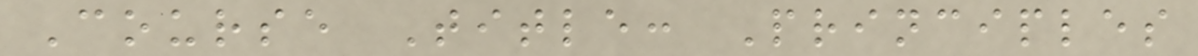Course Title: Principles
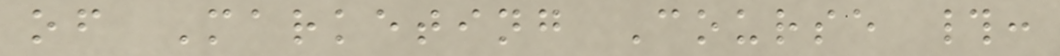of Marketing Course #:
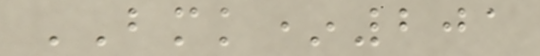BMK*201
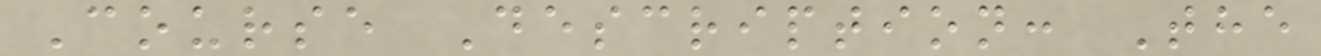Course Description: The
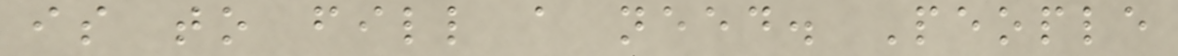is to fill a need. People
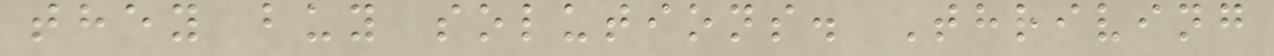they buy solutions. Thriving
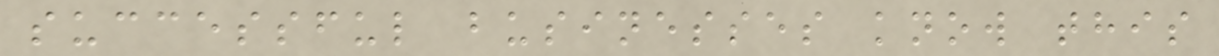successful businesses know this
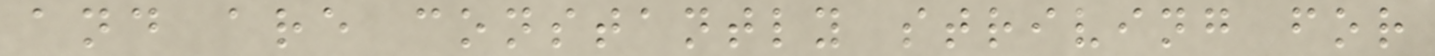and are constantly striving for
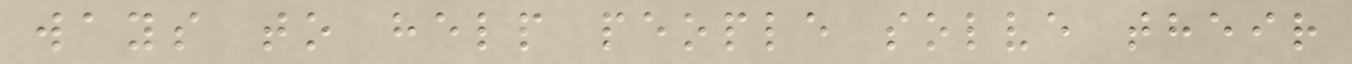ways to help people solve their
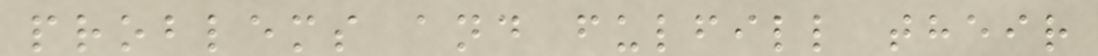problems and fulfill their
